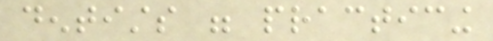dentists were practicing
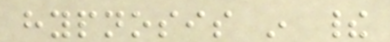hypnosis in their
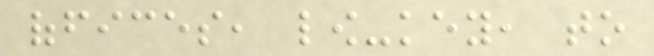offices, low-key, to
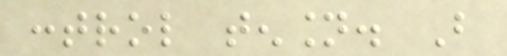control tension. But
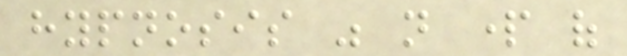hypnosis was not part of
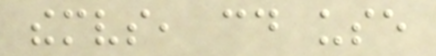themselves, could use
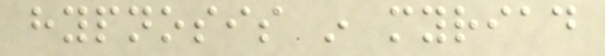hypnosis in myriad
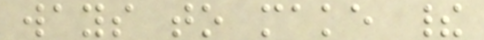ways to make their
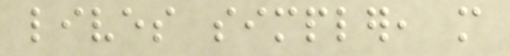lives simpler, more
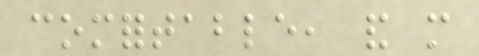comfortable, and more
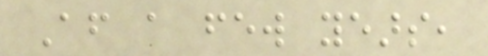After a few years,
